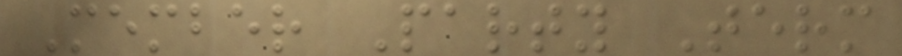Member Party Term
